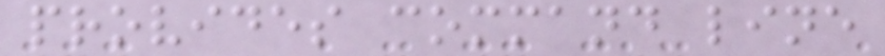provides command line
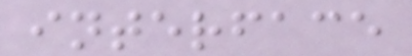interface
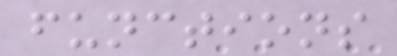functions
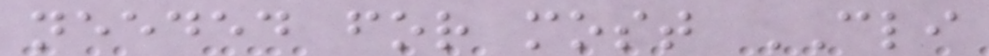needed for most CLI
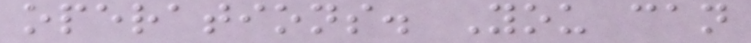operations. You can
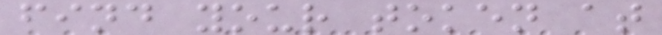find your token at
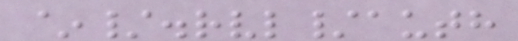~/.rvl/auth
